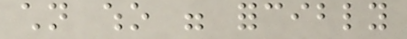children who were forcibly
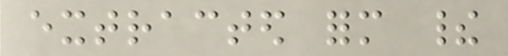extracted form their
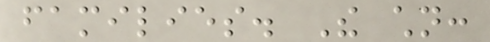families. The children:
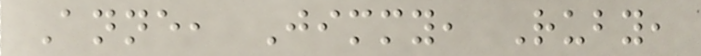Anne, Jimmy, Ruby,
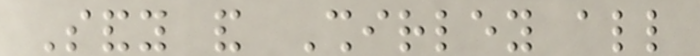Sandy and Shirley all
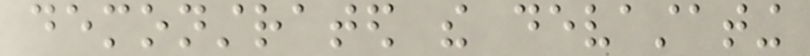demonstrated the devastating
